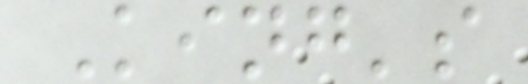King's
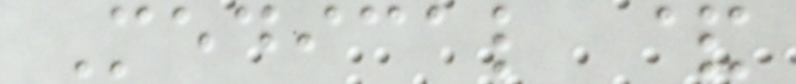Medical &
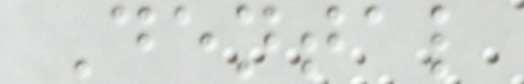Dental
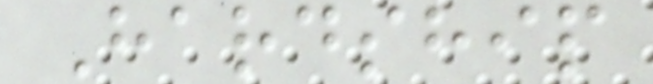Hardship
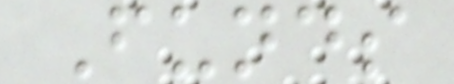Funds
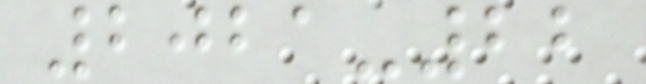2021-22
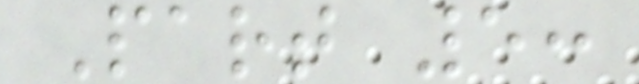Part 5:
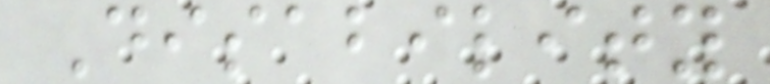Disability
